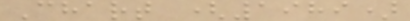Chart (1989)
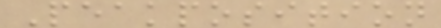Peakposition
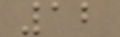12
